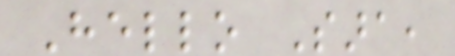Hello Sara,
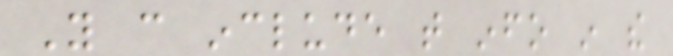You can include that info in the
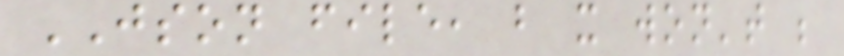JSON file, but it won't be
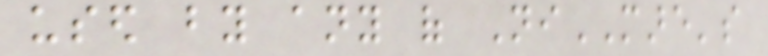used by any of NiMARE's
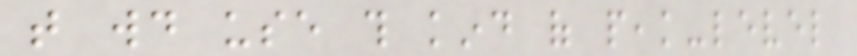that would use this kind of peak-level
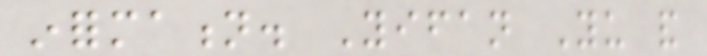information. Yifan Yu and
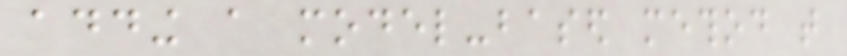adding a model-based method that
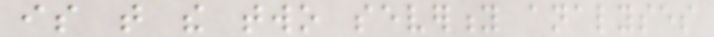is that the two severity analyses
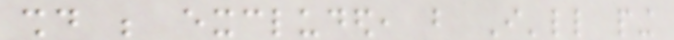should be excluded, but I'll ping
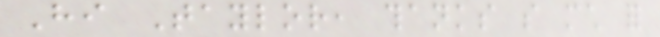Hi Taylor, thanks so much for
